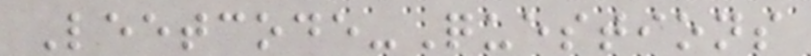Leetcode-Questions
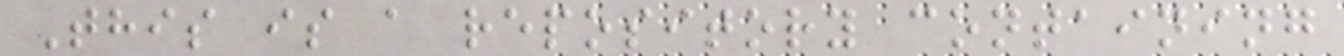This is a repository containing
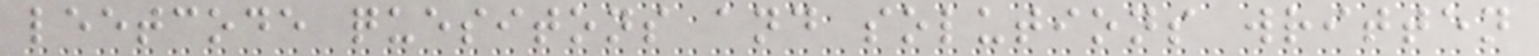leetcode quesitons and solutions written
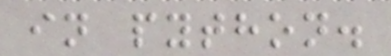in python.
